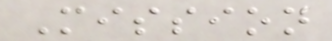Mission
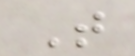T
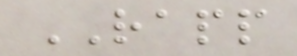RAPP
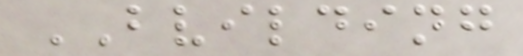BVILDING
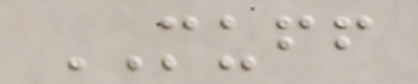MUFF
